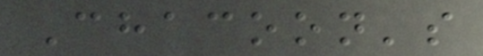Chacoon's
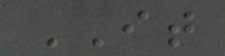IT
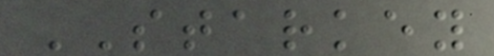STARKEY
